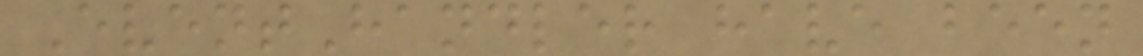EventHandler have been
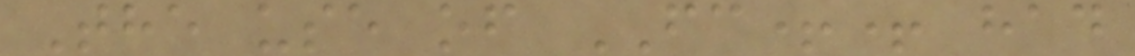The use of FC++ had
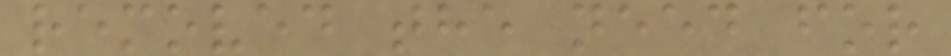removed the need for
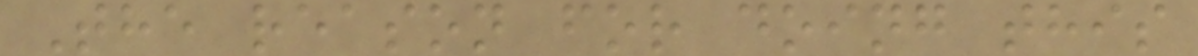The reason for doing this
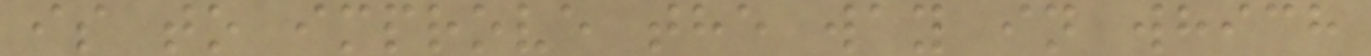is to improve the way in which
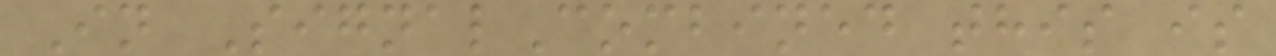In SignalCombined this is
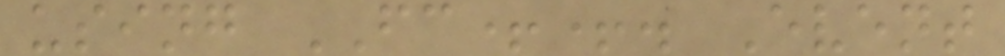using FC++. Event
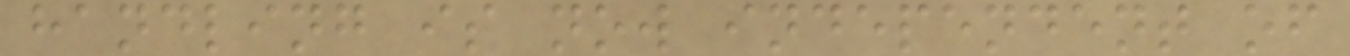handling is now independent of
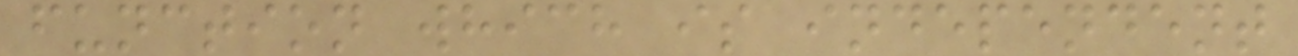function which is independent
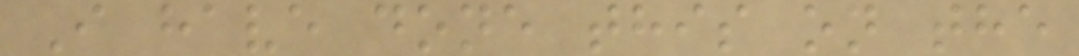I have done this on the
